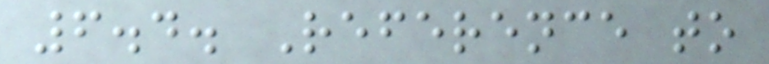6.4. Reference to
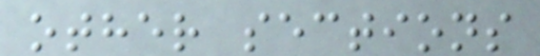other sections
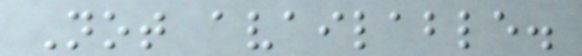Not available.
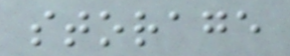storage
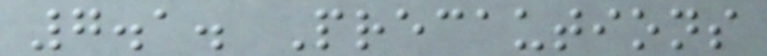7.1. Precautions
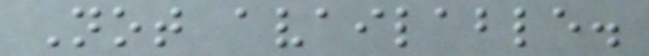Not available.
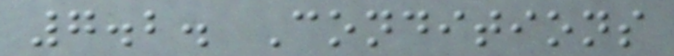7.2. Conditions
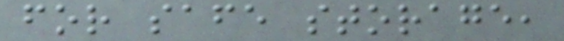for safe storage,
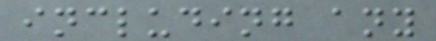including any
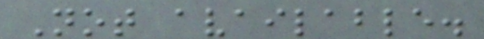Not available.
